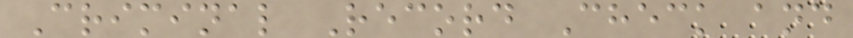Criminal Record Check and
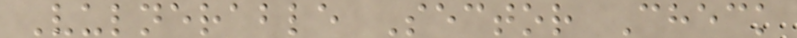Vulnerable Sector Check
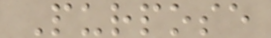Purpose
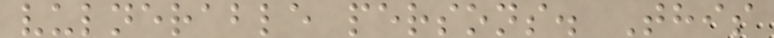vulnerable persons. This
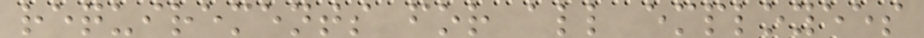requirements for all employees
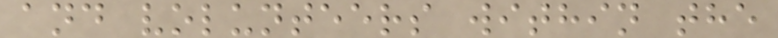and volunteers within the
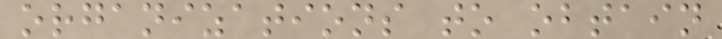organizations to obtain
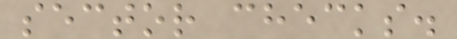sector checks.
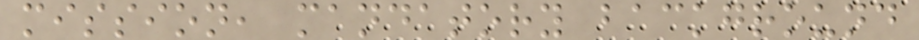mission, mandatory background
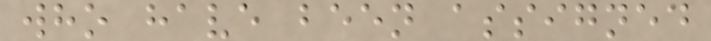who have been assigned
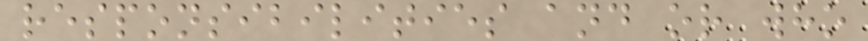responsibilities and or who
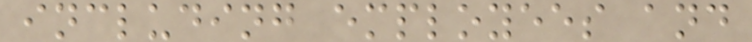including employees and
